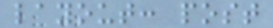layout: post
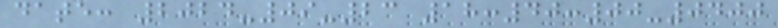date: 2024-09-23 18:40:00-0400
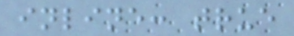inline: true
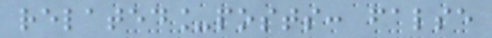related_posts: false
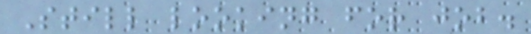Still looking for job.
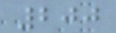200
